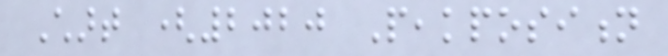Chart (2020 Peakposition
